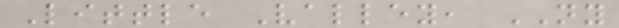Little Valley, NY
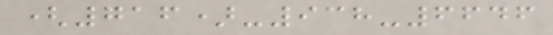(716)-938-6646
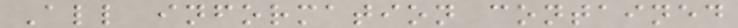All information contained
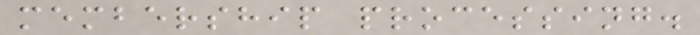membership processing.
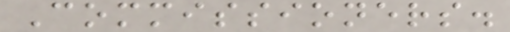Commissioners.
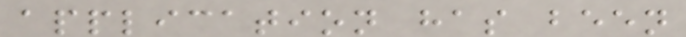application has been
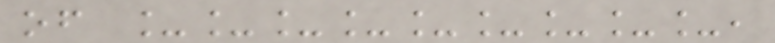of _________,
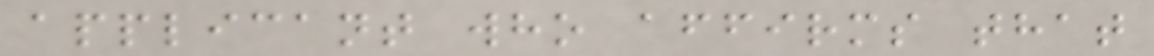applicant who affirms that
